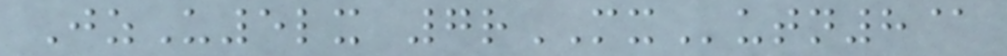JzU5lx 7rMXutn8@
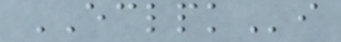ECLPKi
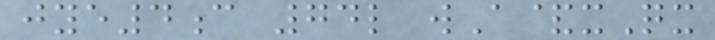jye4c 74l wA&xQx
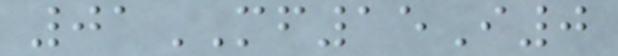01MF15I0
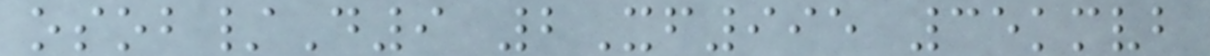osob/D9 2Xf995 35kmvb
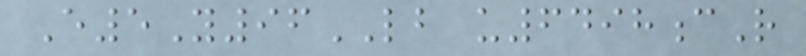E5Y96LB u6498cR
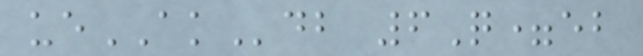ueAKdb 6Q=eb
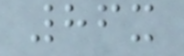86x
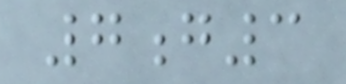7g3
